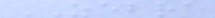ZEBRA
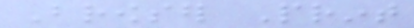Browser Print
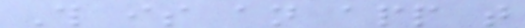This is an app that
